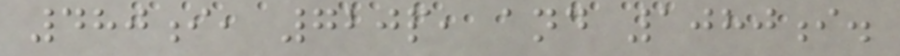480i, 720p, and 1080i.
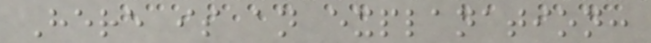Here is an explanation:
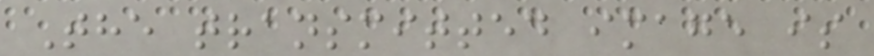The transmitted image is
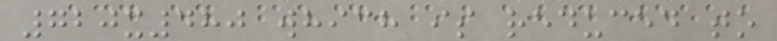720x480 which is reduced to
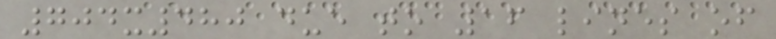704x480 due to 16 lines of
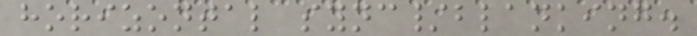horizontal sync/blanking.
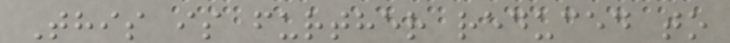This is further reduced to
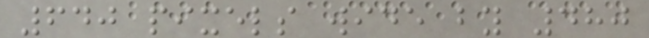640 pixels wide by 480
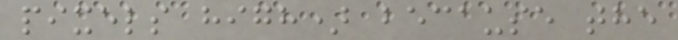pixels high) because the
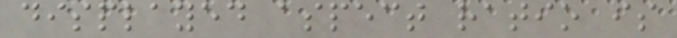displayed aspect ratio is
